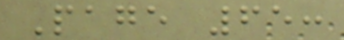Page 65:
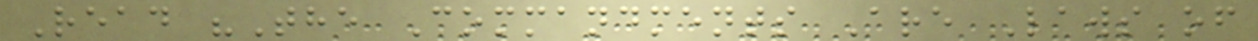Read "The Commandments Are Laws of
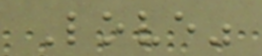Love"
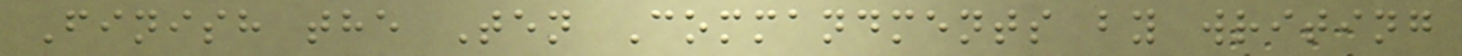Finish the Ten Commandments by writing
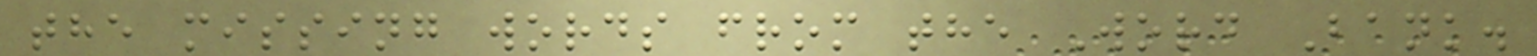the missing words from the Word Bank.
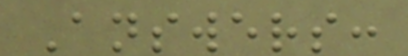Answers:
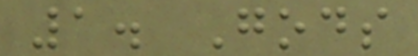1. Gods
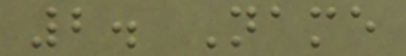2. Name
